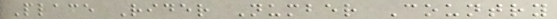Place Rider Number Country
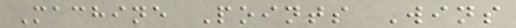Machine Points Wins
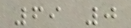69 0
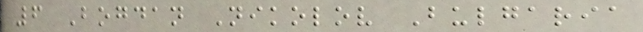6 Bogdan Nikolov Bulgaria
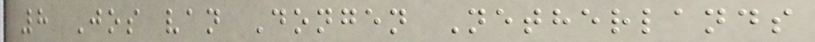8 Jos van Dongen Netherlands
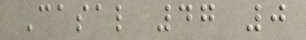Casal 47 0
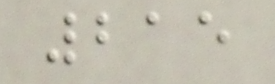215
